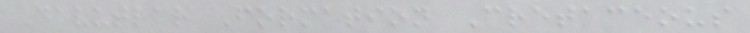Davutlar Formation Cretaceous
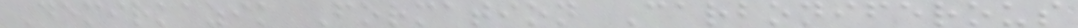Demirkazik Formation Carboniferous
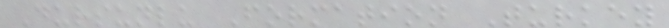Dursunlu Formation Turkey
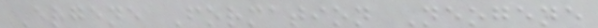Ergene Formation Neogene
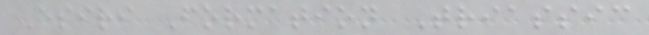Esiri Formation Triassic
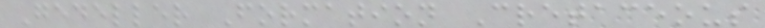Gedeller Formation Cretaceous
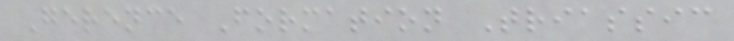Gerence Formation Triassic
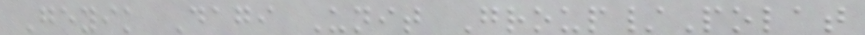Geyik Dagi Unit Group/Polat
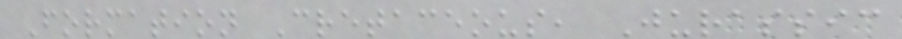Formation Cretaceous, Jurassic
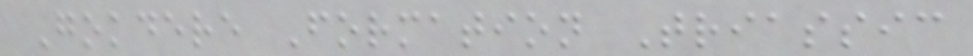Gokdere Formation Triassic
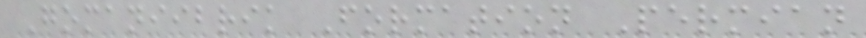Gomaniibrik Formation Permian
